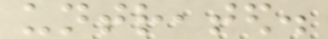untreated.
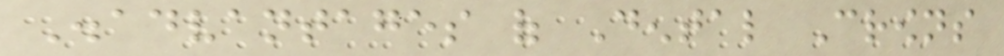Disadvantages of Dental Crowns
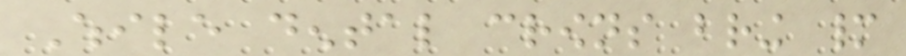While dental crowns bring many
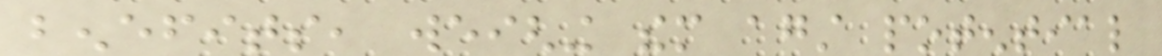benefits, weighing them against potential
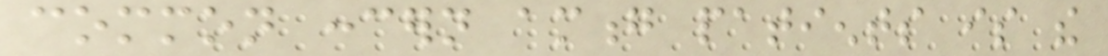common concern among patients is the
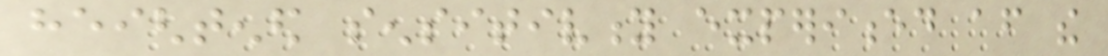heightened sensitivity experienced after the
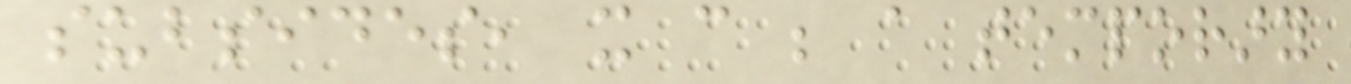subsides, it can be a temporary
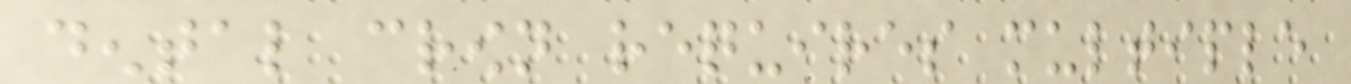dental crown requires multiple
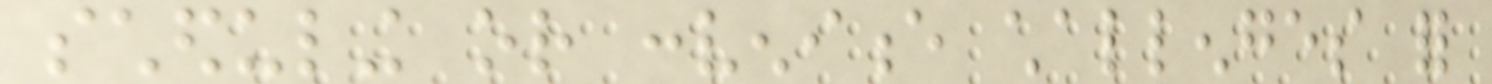scheduling or convenience challenges for
